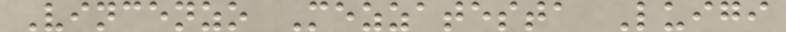Vincenzo Mezzatesta Luigi
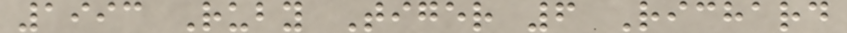1993 Ruby Tiger 6 Richard
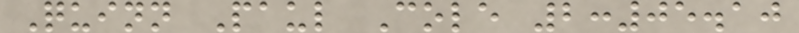Quinn Paul Cole 2:05.10
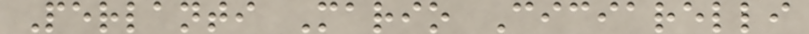Perlanti Mario Ciciarelli
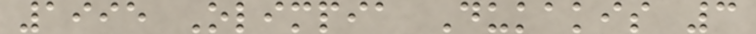1995 Olimpia Dukakis 3
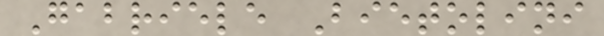Gabriele Bietolini
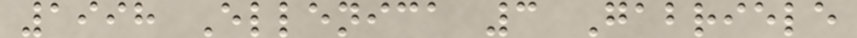1998 Ellenica 3 Gabriele
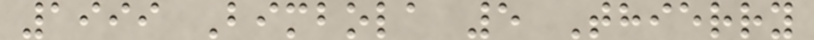1999 Bimbola 5 Thierry
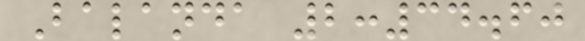Balanda 2:34.60
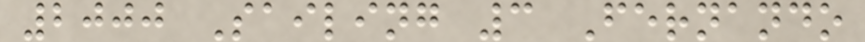2000 Sailing 3 Fernando
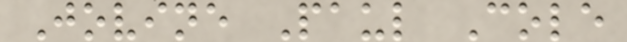Jovine Paul Cole
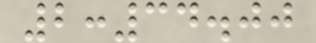2:34.00
